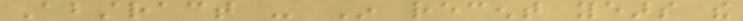Abstract - In recent years the
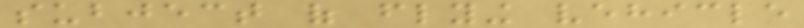subject of flying vehicle
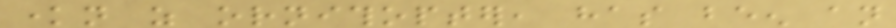known as ornithopter, has been an
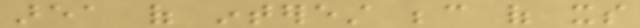area of interest because of its
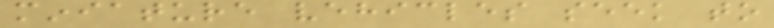miniature vehicles seek to
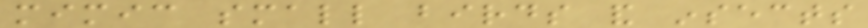mimic small birds and insects
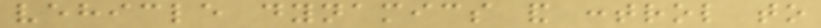vehicle dynamics and control to
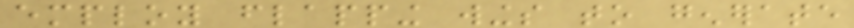employ flapping wings to generate
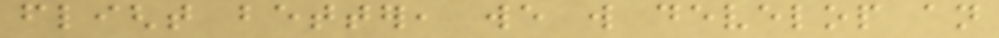flight better, we will develop an
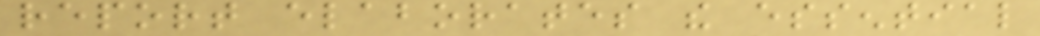report elaborates the essential
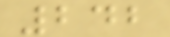242
